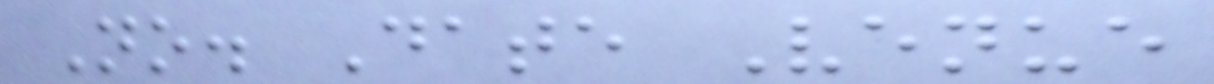No. Date Venue
